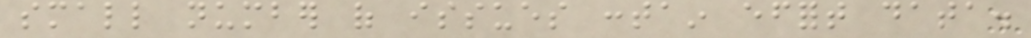small number of issues contain effort data.
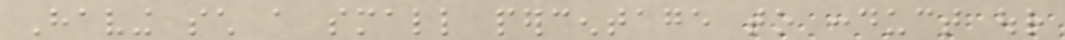Having such a small percentage to conduct our
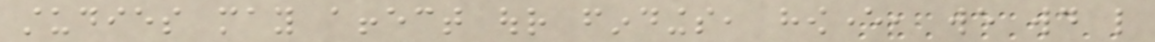studies may affect our findings, however, we would like
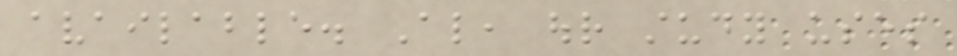available. Also, our study uses
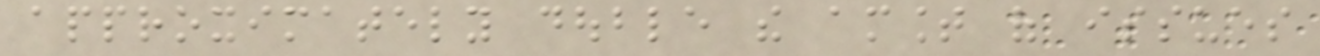approximately double the amount of issues
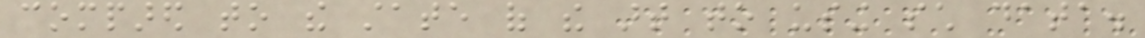compared to the state of the art to using such data.
